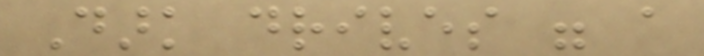Dark drives were a
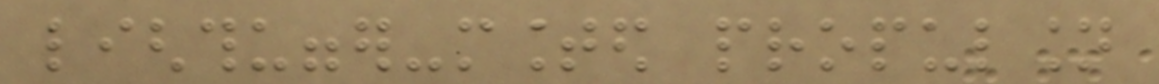lighthugger-mounted propulsion
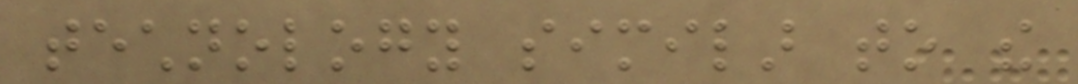technology similar to the
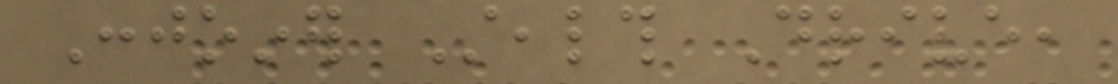Conjoiner Stealth Drive,
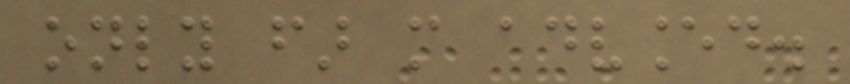only far more advanced.
